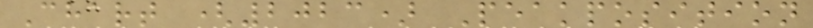Chart (2023) Peakposition
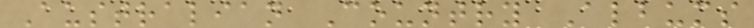Australian Country Albums
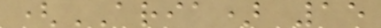(ARIA) 15
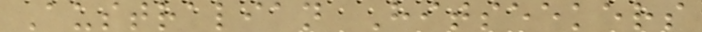Australian Hitseekers
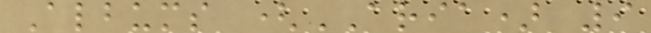Albums (ARIA) 9
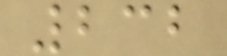232
